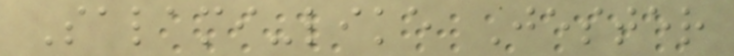Salami-like Jester
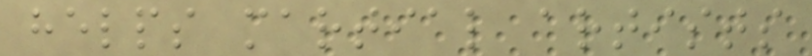helps martial artists
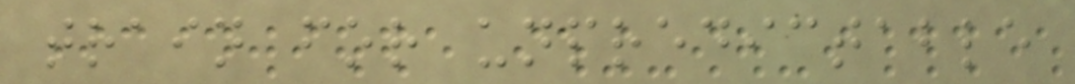train for unpredictable
